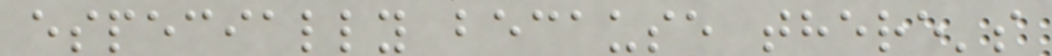especially because there's
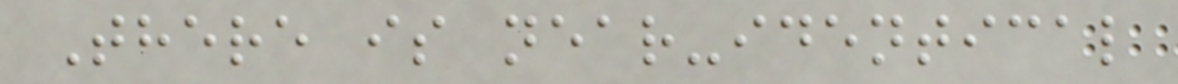There is near-identical
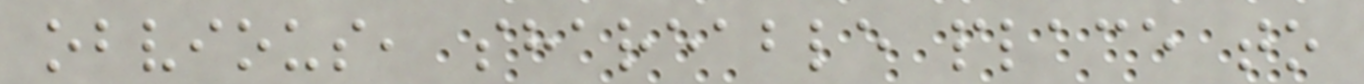obvious, shareable place to
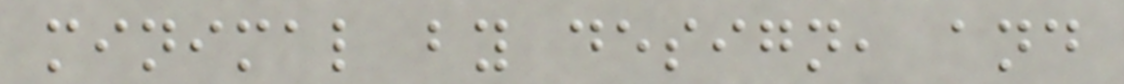minimal by design, and
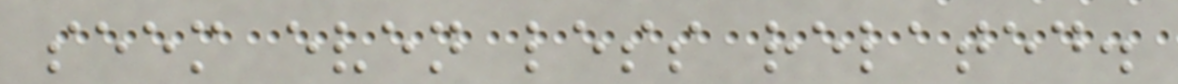seem even less related.
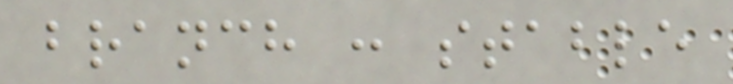branch : stable
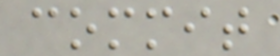commit
